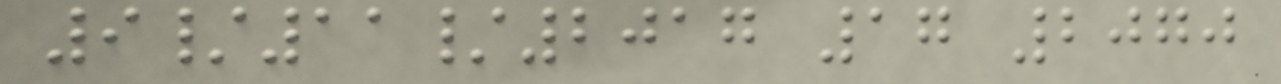9/11/2017 17 2070
